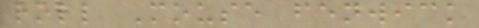roll Mouse fenwick
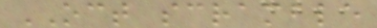OCT scramble
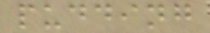pudding
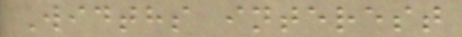Widths interest
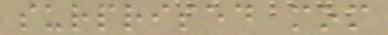surprised mom
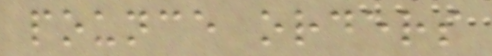pounce orders
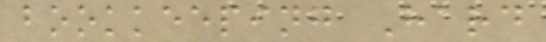bookkeeping Hard
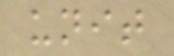unit
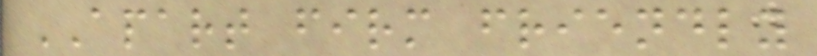APART firm friendly
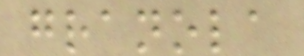granola
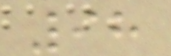98
